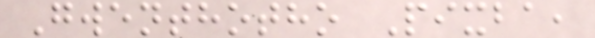Gwenthotho Pixba,
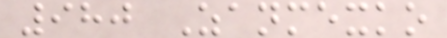980 Zanmexko
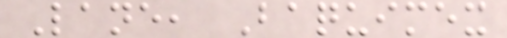Lane, Baquimex
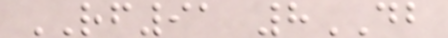RF91 8DB
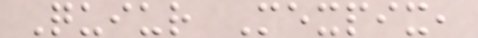Quiur Mexpix,
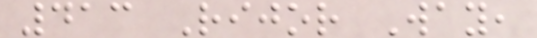413 Rijor Way,
